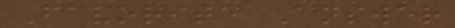Favorite Answer
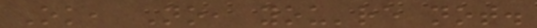Ok, No, you're not.
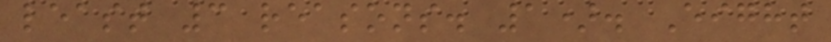least 3 reasons. 1). Eight
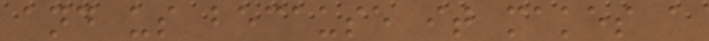and us because it makes a
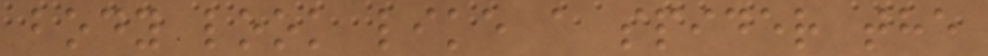body look like a spider the
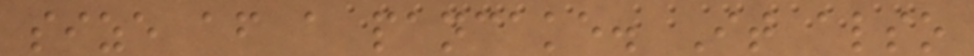size af a pancake. It also
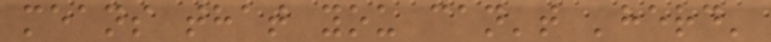means that you can't 'herd'
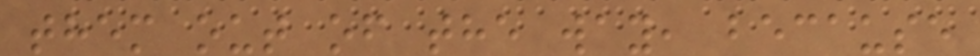them out of the way, because
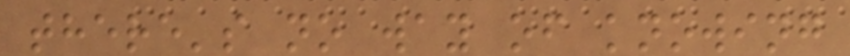there's no way of knowing
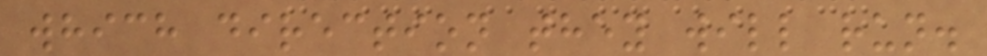which direction they will run.
